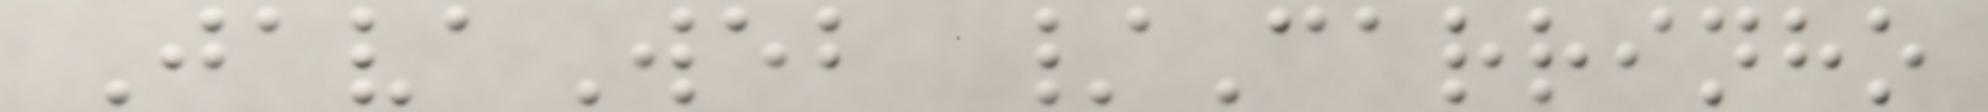JavaWeb /Carrinho
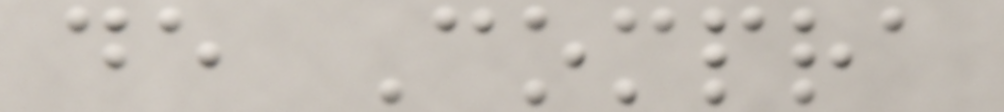de Compra
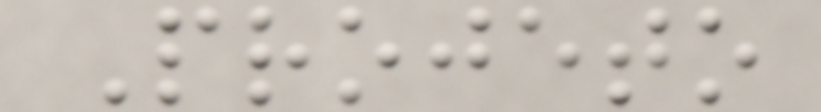Projeto
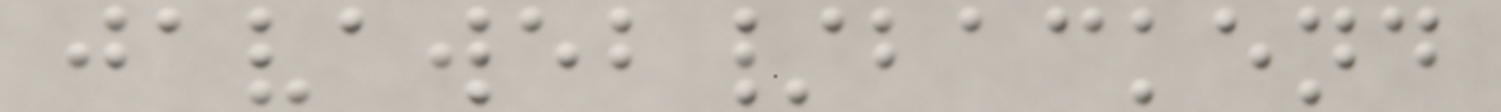javaweb/backend
